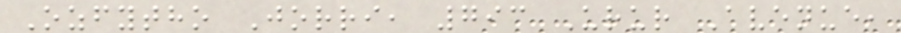Ozfytho Jorri, 793 Urur Avenue,
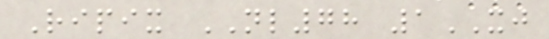Ripix NL78 1XJ
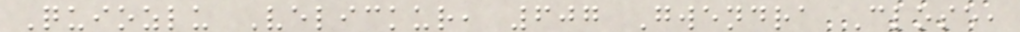Quiozlu Velickur, 607 Gwendra Close,
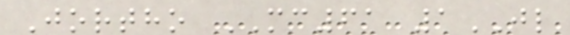Jortho MC61 1JL
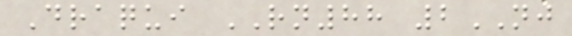Draqui RN88 2NJ
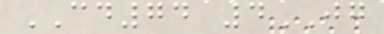CD74 4JG
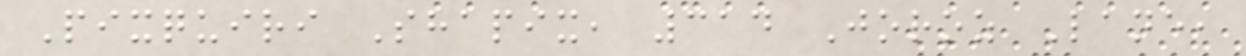Pixquiri Shapix, 314 Joroz Lane,
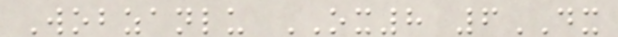Wobzanlu OX8 6DX
